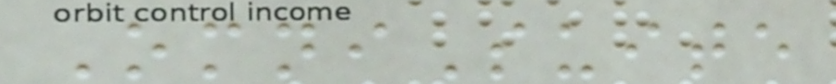OmniSuite
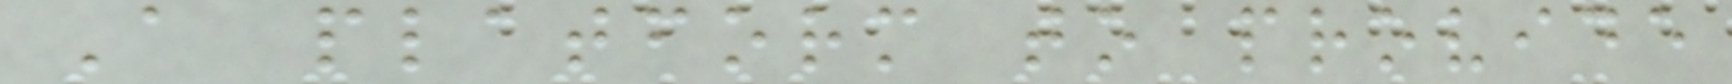A platform to provide
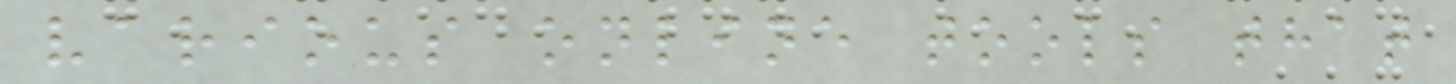various online tools that
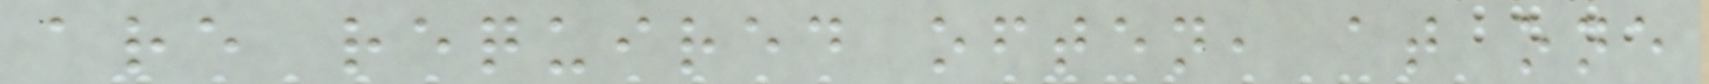are required often, at one
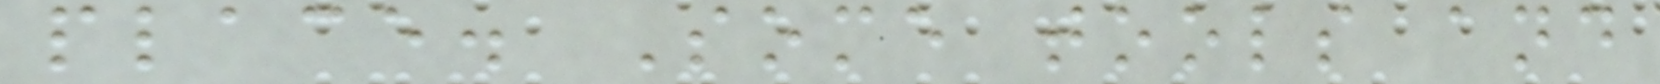place. Some tools and
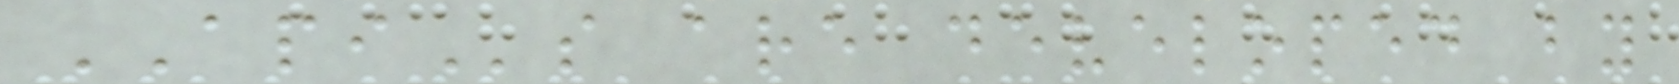APIs are developed by
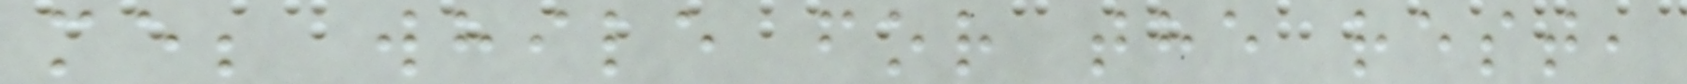me; while for the rest,
